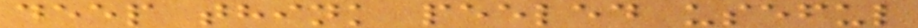deep think peeled useful
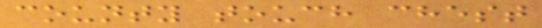county touch chest
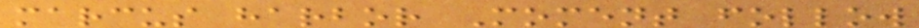marcus harbor Moment follow
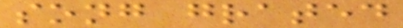song grated
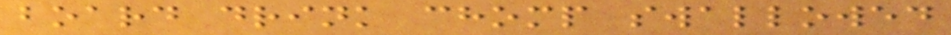board drink chomp swallowed
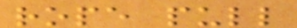rope pull
